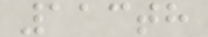113th
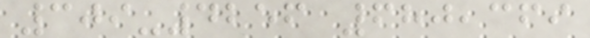309-4256 680,369
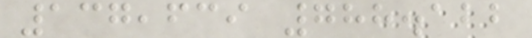137,639 788.122
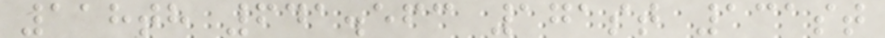118th 641.563 171st 131st
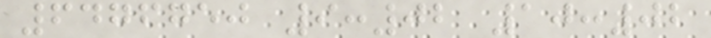6476750 9:02 10:02
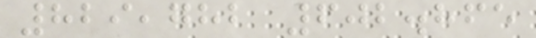829,782 602.865
